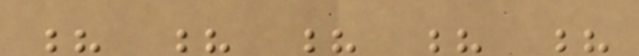? ? ? ? ?
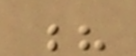?
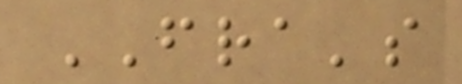FRA's
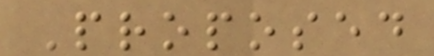Proposed
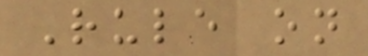Rule on
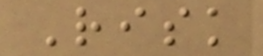Risk
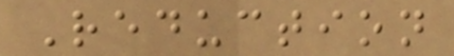Reduction
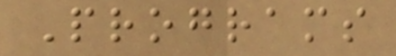Programs
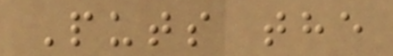Puts the
